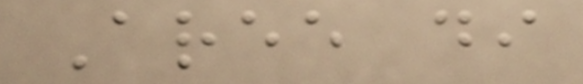Aree di
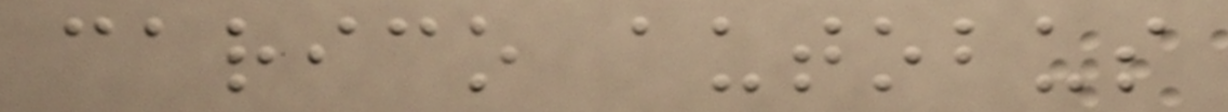carico autobus
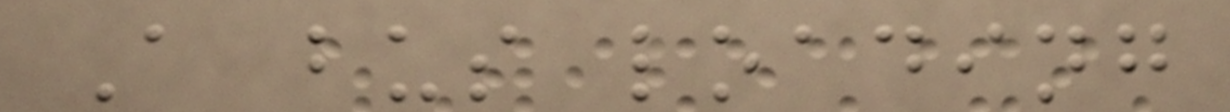A bus loading
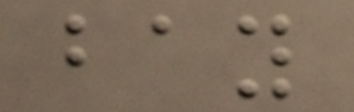bay
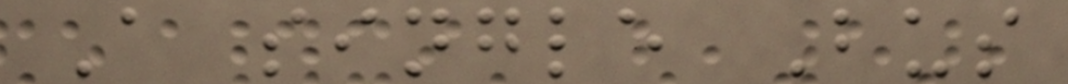A single Bus
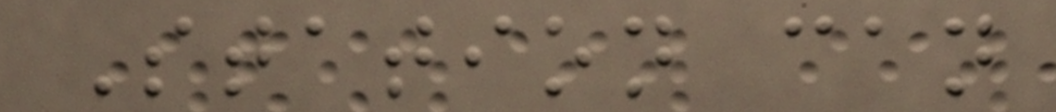Station can
